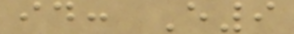id: E9
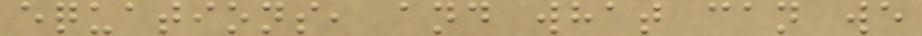equations, and what can we
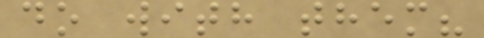do with them?
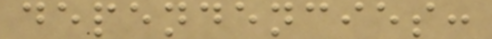dependencies:
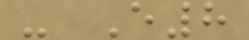- E8
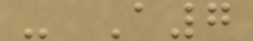- A7
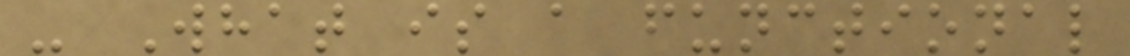- What is a functional
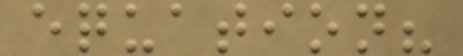equation?
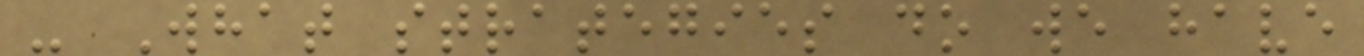- What strategies do we have
